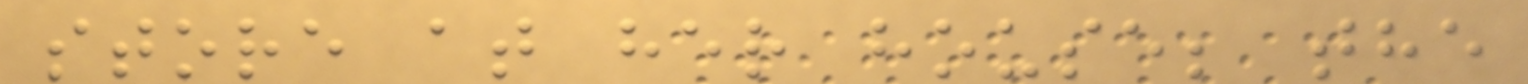store at her house; the
